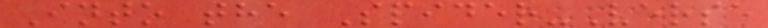Into the Spider-Verse
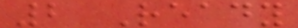2 Ready
